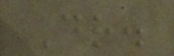Dr.
